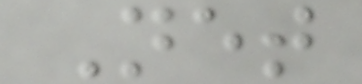Net
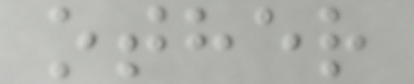other
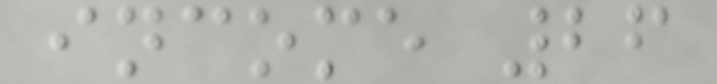income 26
